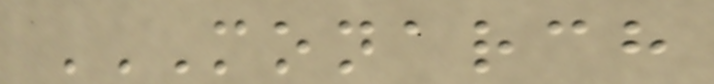MONARCH
